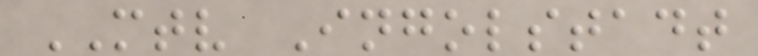MTV Ingolstadt
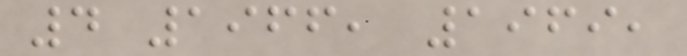4 1966, 1969,
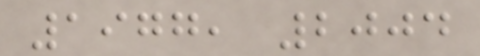1977, 2004
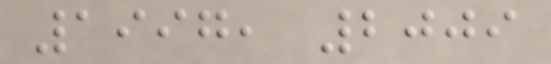1997, 2009
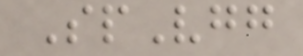SpVgg
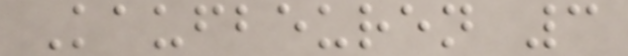Kaufbeuren 3
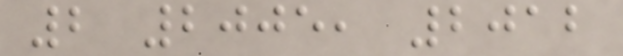2 2005, 2012
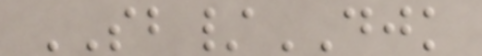SB/DJK
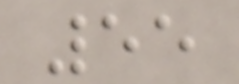55
